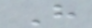H
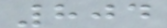804
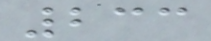233
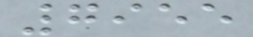7955
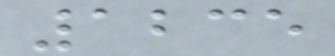1235
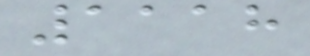1118
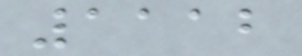1112
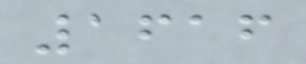1616
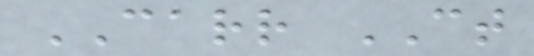CARR CT
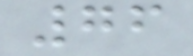76
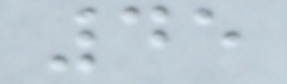45
